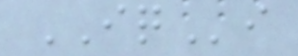IQi
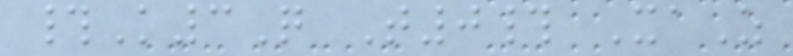#K3Q T0# XaZ
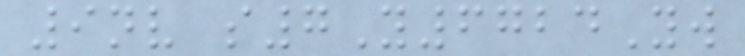9nv s7Y6724Yw
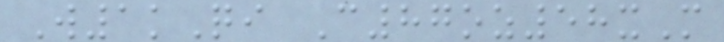W1kQi C87oz58xM
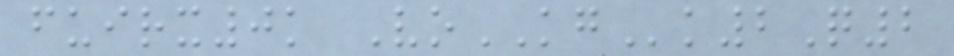fuirx0k VoKGk2Q2
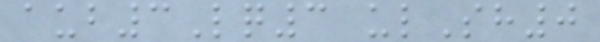aub3Lq3 ulSh0
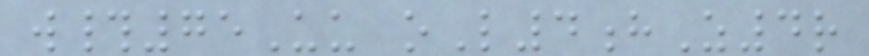w#75Uu oL4hZ4r
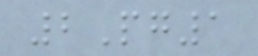2Pg1
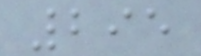295
